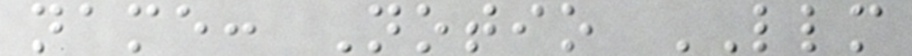name: Notio LLM
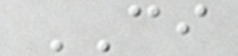CI
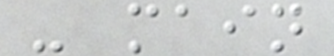- main
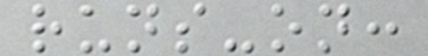runs-on:
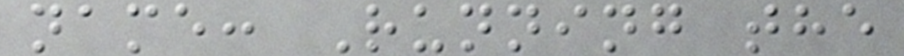name: Running the
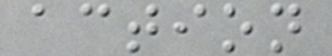action
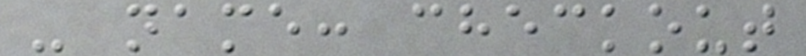- name: checkout
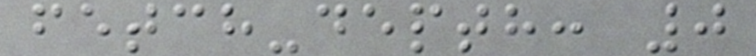fetch-depth: 0
